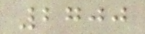2700
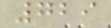729
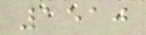1510
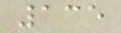135
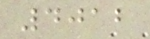4012
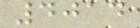4014
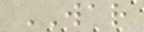WAR
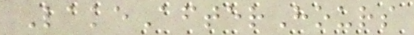LakeAfterHours
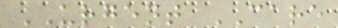URGENT CARE
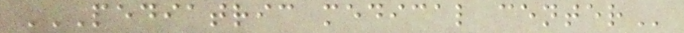PEDIATRIC MEDICAL CENTER
